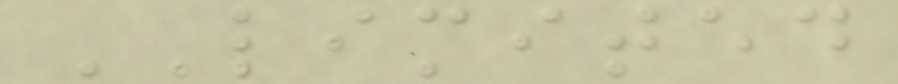LIMITED
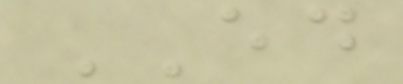ED
